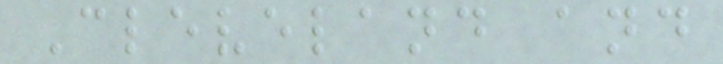Cleveland and
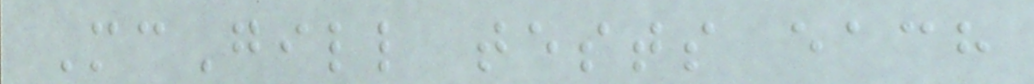McGill tests each
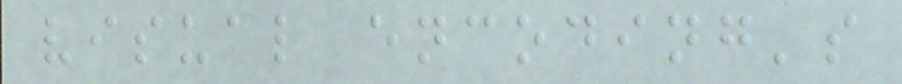visual encoding's
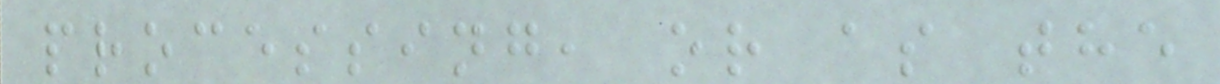processing, or as the
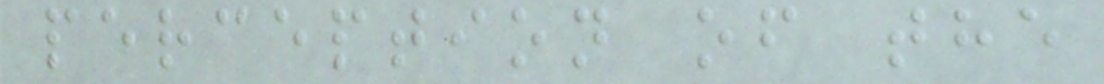perception of the
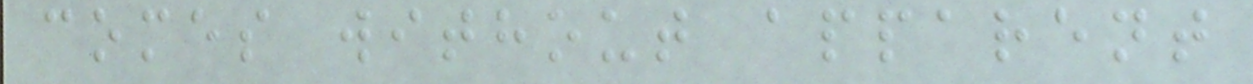comes without apparent
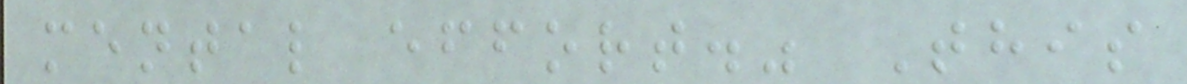mental effort." This
